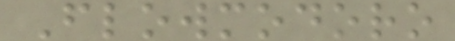Flowmodoro
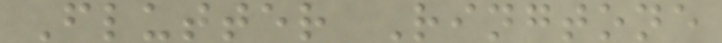Flutter Ringtone
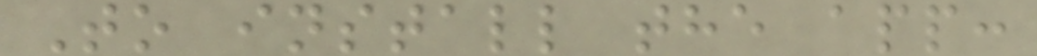To install the app:
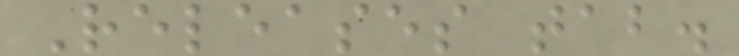Releases tab.
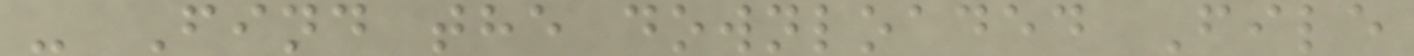- Find the downloaded File
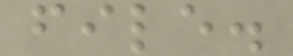file.
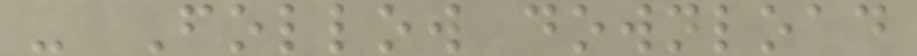- Follow download
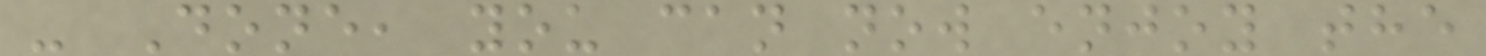- Done, you can now enjoy the
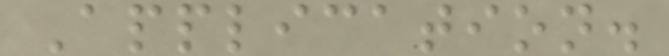Application.
